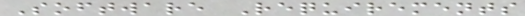Software Requirements
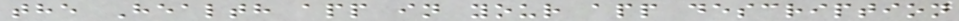the Health app in your app description
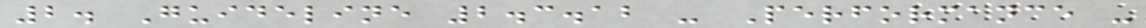2. Guideline 2.3.12 - Performance -
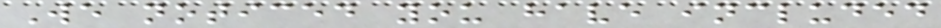We noticed you have included
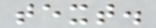text.
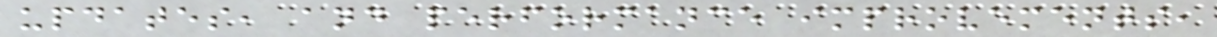updates, and performance improvements,
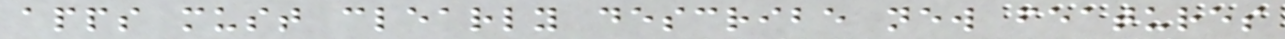apps must clearly describe new features
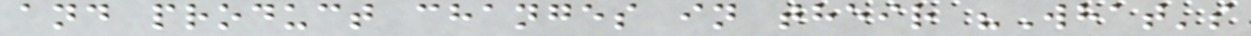and product changes in their "What's
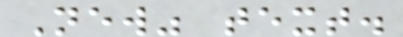New" text.
